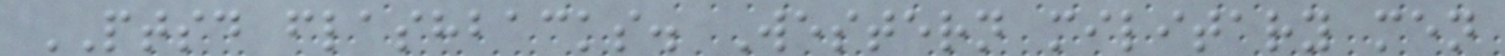PTSD flashbacks. Western military men
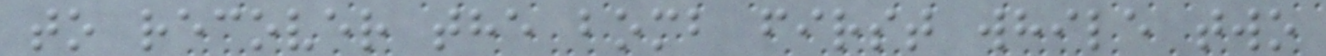to recover the bomb first while two
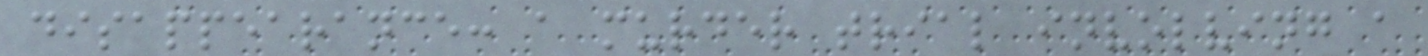disappearance: a murder trial involving a
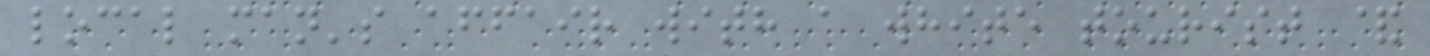local man's affair with a white tourist &
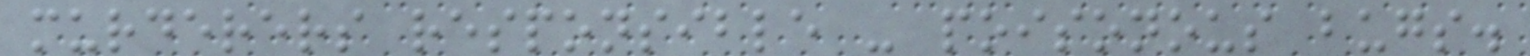murderers responsible - poisonous bugs.
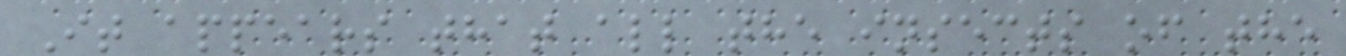It appears that all the insects of the
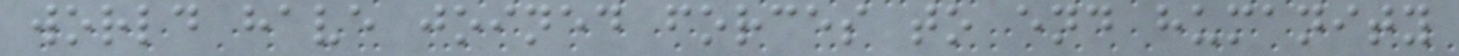world have joined forces to end humanity
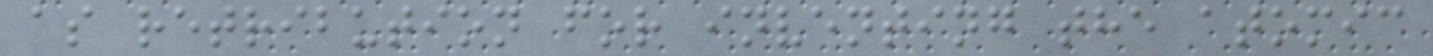as retribution for inventing the atomic
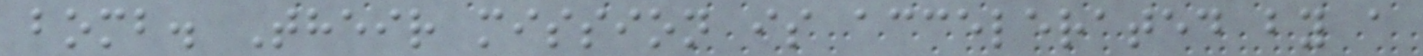bomb. Their mission is accelerated by a
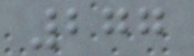277
